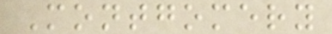Montgomery
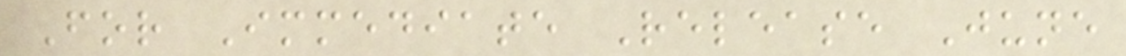For Immediate Release June
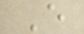E
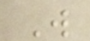W
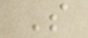S
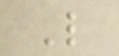L
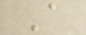A
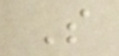S
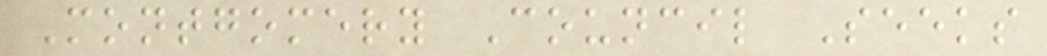Montgomery Council Seeks
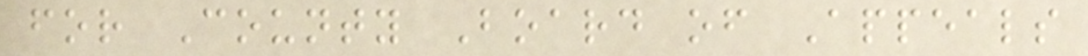for County Board of Appeals
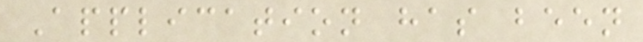Application has been
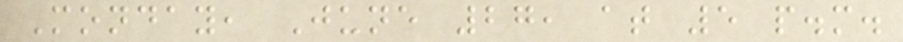Monday, June 27, at 5 p.m.
